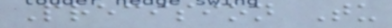Precision Tu
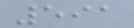591
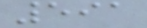591
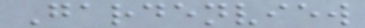Gardenview
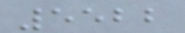5522
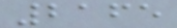2165
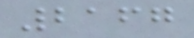2167
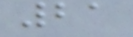21
